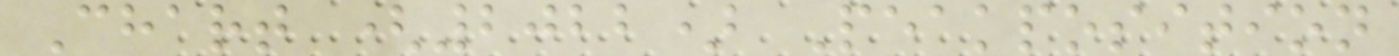Chart (2022) Peakposition
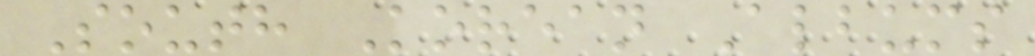South Korean Albums
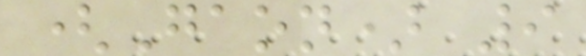(Gaon) 9
